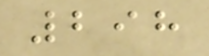298
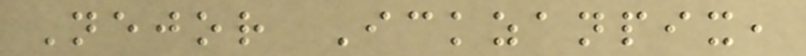Nejor Ickzanpix,
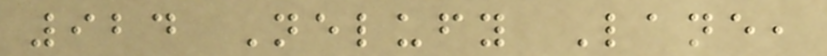924 Nelufy Lane,
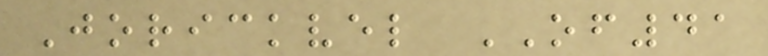Jorickvel OF41
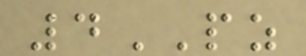4PZ
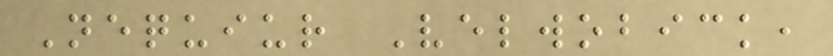Nequiur Velwobick,
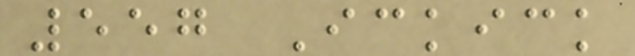557 Ickick
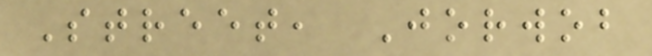Street, Jorwob
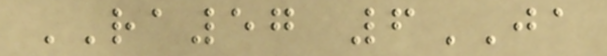RA57 6JA
